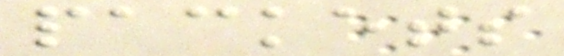packets
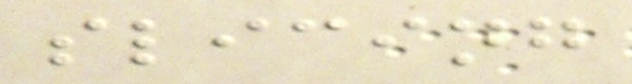slicing
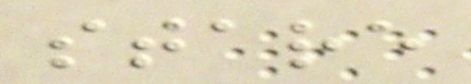stare
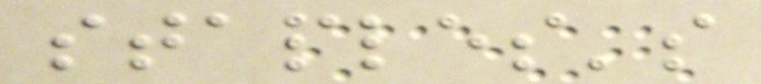staples's
